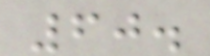60.
